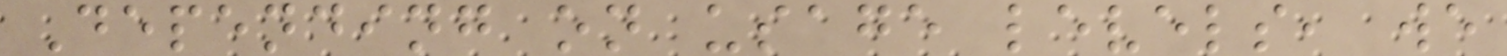Depending on usage levels, we
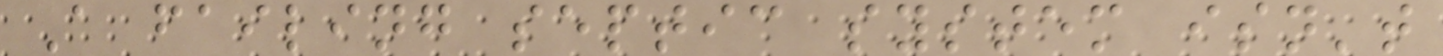A failing septic system isn't
